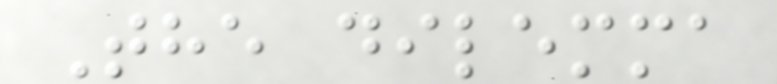The dilemma
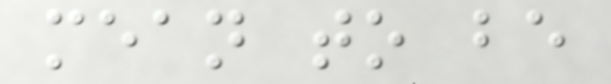mean to be
